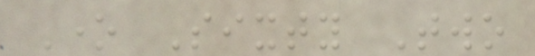One Sixty Two
